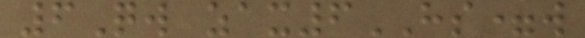6Qw zax6HS=w
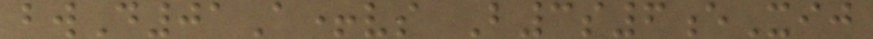bwD01A+vs B3s6eXij
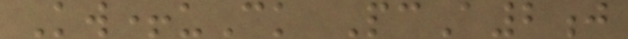Kw+uCk PcA2j
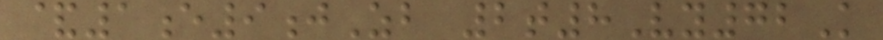&1e9jZb 2t8Vy72K
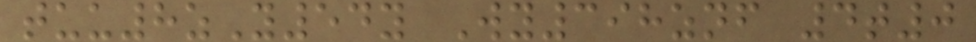tuu8zY54y Wy398znf 4t0
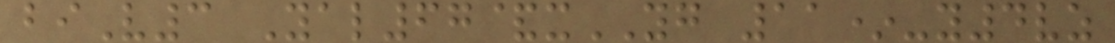biV3 Yal67&xYG 11*-y4vz
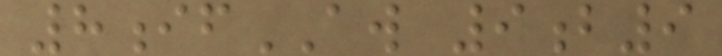8ifAW 9b9
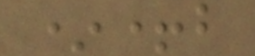*+b
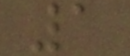1
